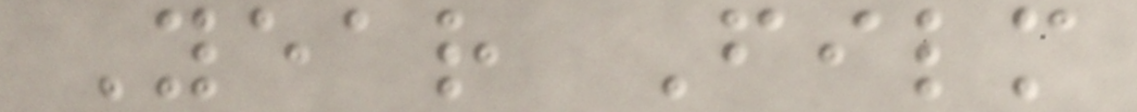Year Film
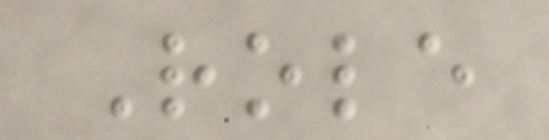Role
